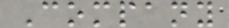Company
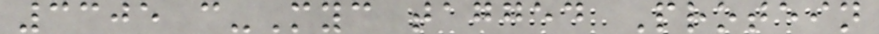3305 c-Myc tagged Protein
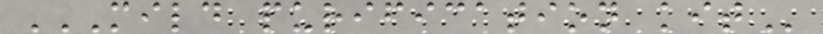MILD PURIFICATION KIT
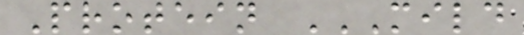Protein MILD
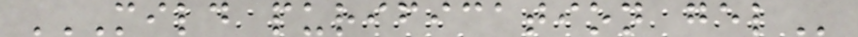MILD PURIFICATION GEL
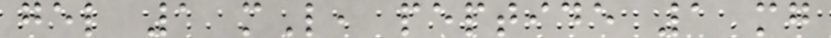gel 1 mL, peptide 1 mg
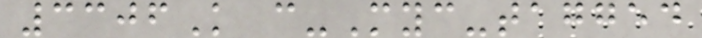3306K c-Myc-tagged
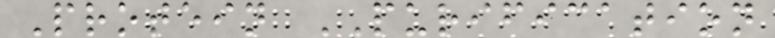Protein PURIFICATION
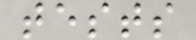tests
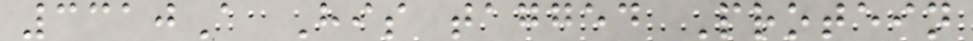3310A His tagged Protein
